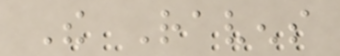The Ravens
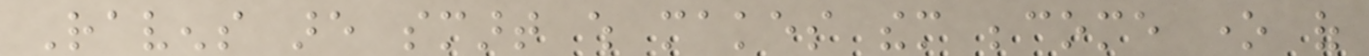Ravens are smart which makes them become one of
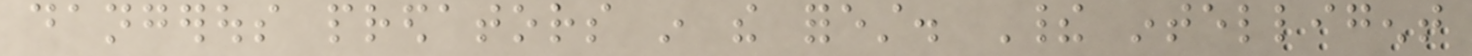dangerous predators in the forest. Their intelligent
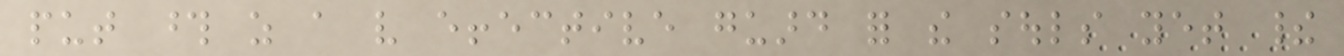put those as a very effective guard for the souls yet their
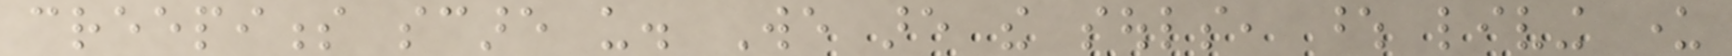creepiness scare us. We are the souls, whose living under
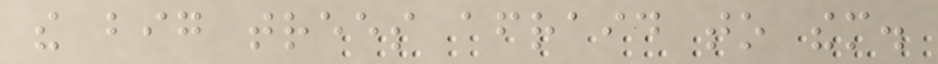the big trees afraid to them.
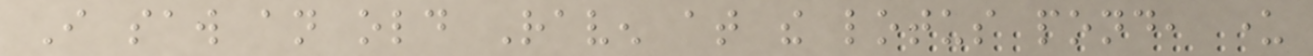I saw an old Raven at the lotus pond, under
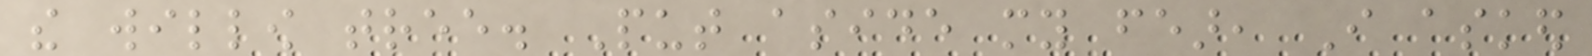the willow tree. Put aside my fear, I asked
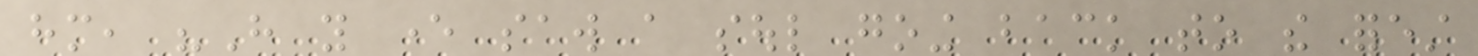him, "Have you ever saw a soul going back to the forest
